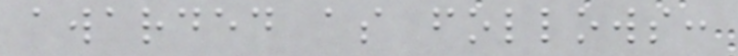awarded as follows:
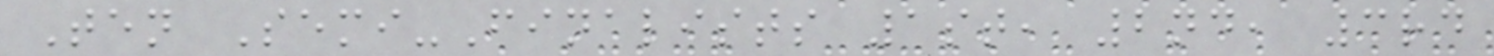Ten Semi-Finalists 1st, 2nd, 3rd
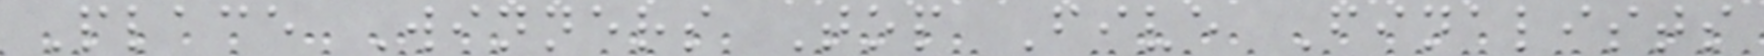Place Winners Top Five Finalists
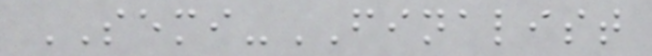SEMI-FINALIST
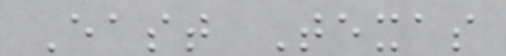East Texas
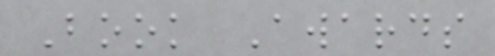Book Awards
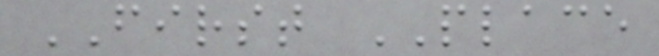FIRST PLACE
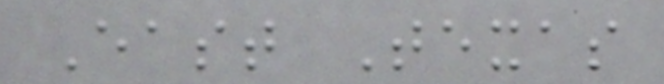East Texas
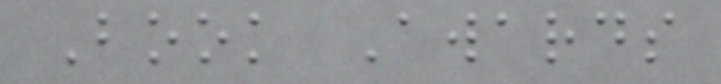Book Awards
